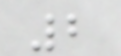2
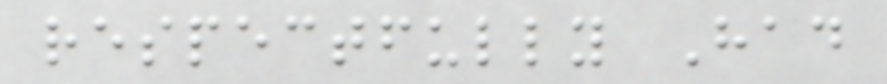respectfully Had
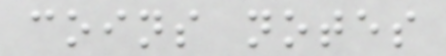coins notes
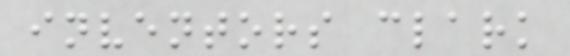inventors clark
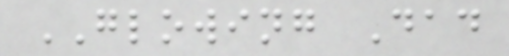GLOWING Dad
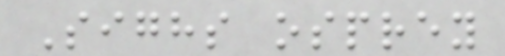Sighs osprey
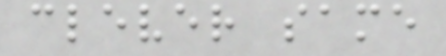clever same
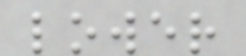lower
